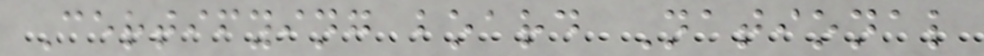Certifying board National
